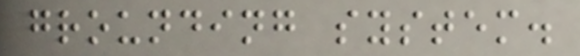grounding system.
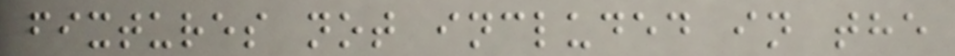fixtures not included in the
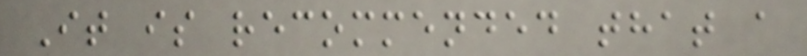It is recommended that a
